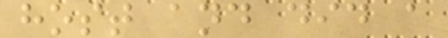host and did a
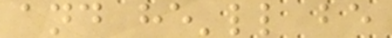and he'll be
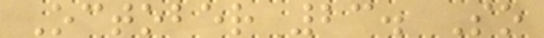October 23. So
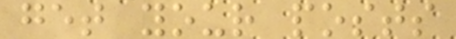get your posts
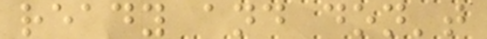ready and don't
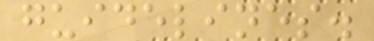guidelines.
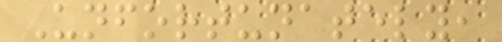Unfortunately,
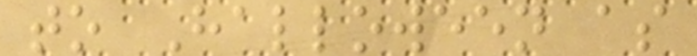to Halloween as
